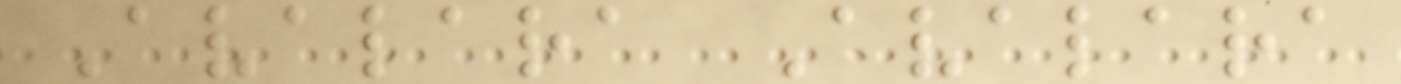Avalara Avalara
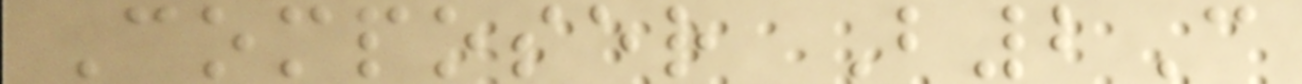Composer B2C
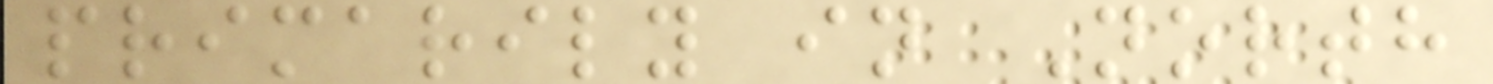primarily in North
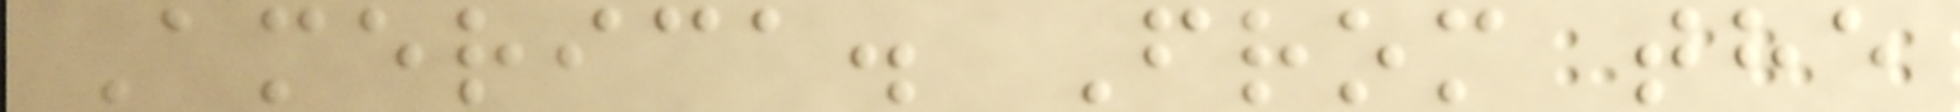America. From the
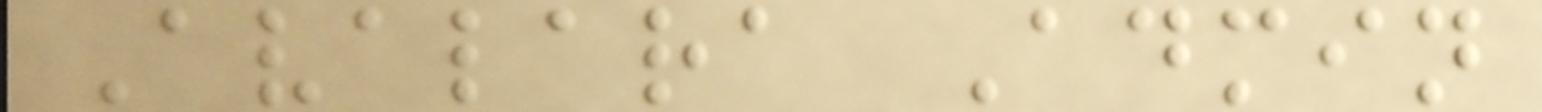Avalara Admin
